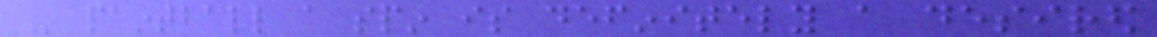In paintball a spin is definitely a desired
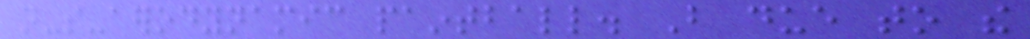not-so-aerodynamic paintball. But due to the
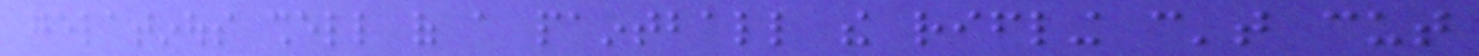gelatinous shell of a paintball the rifling can't cut
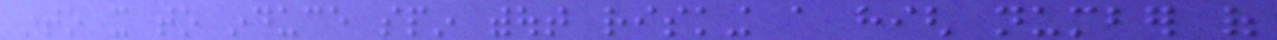into it to induce spin without risking a high number of
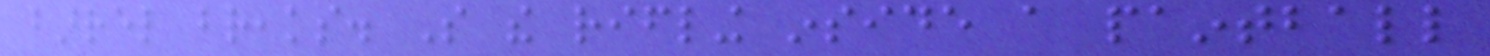barrel breaks. So the rifling inside a paintball
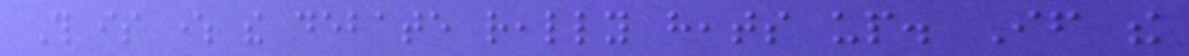This is where the debate really heats up. If the
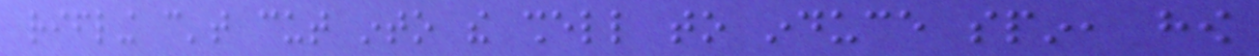rifling can't cut into the shell to induce spin, how
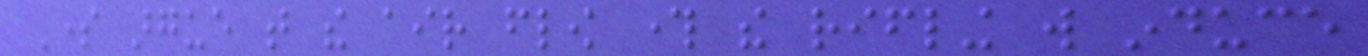Some argue that the air flow through the rifling will induce
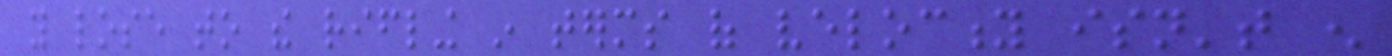you lose to the rifling in terms of velocity isn't enough
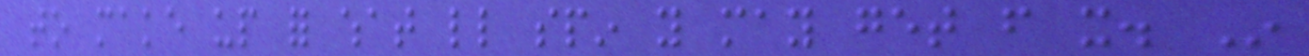to make up for what little spin you may get from it. In
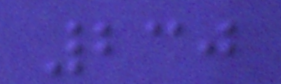230
